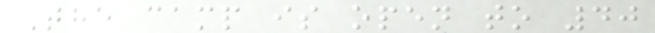The camp is open to 40
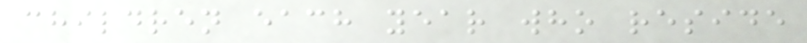children each year who reside
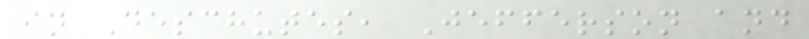in Deschutes, Jefferson and
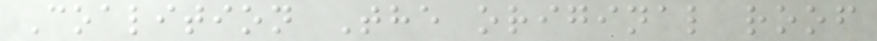Coalition The original roof
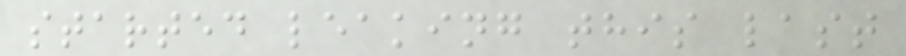started leaking this last
